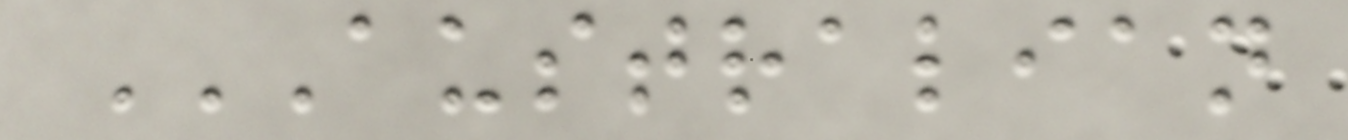AUSTRALIAN
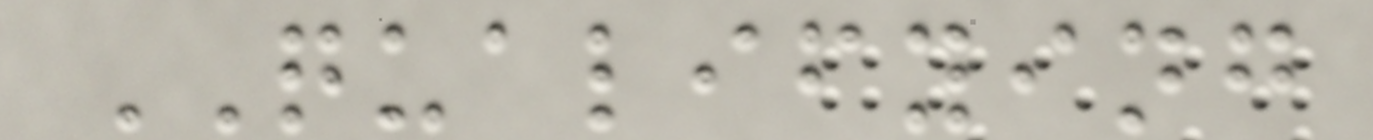QUALIFYING
